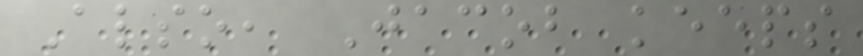Also, Jacob keeps
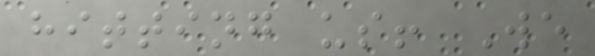hitting us! We
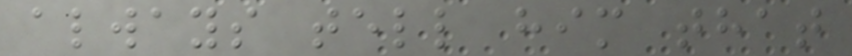always tell him that
